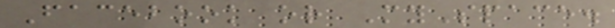Facebook or MySpace.
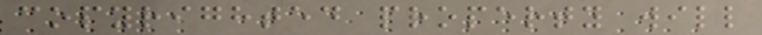copyrighted property will
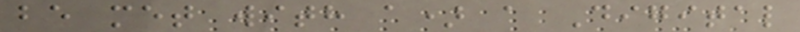be met with a) a Digital
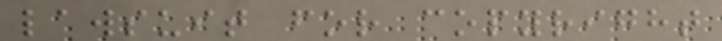lawsuit for copyright
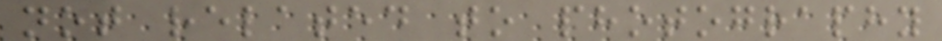not related to photography
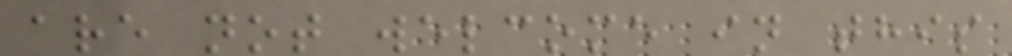are not welcome in this
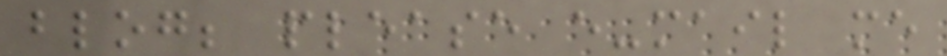blog; please e-mail me
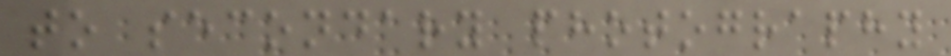to secondary photography
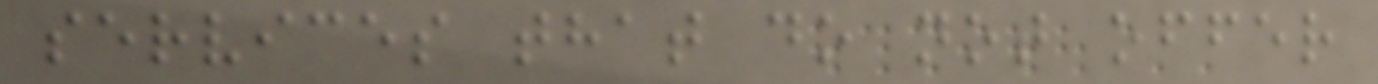services that do not offer
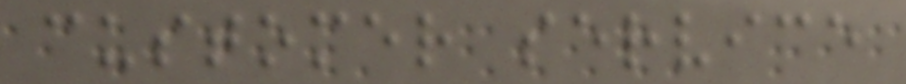customer service
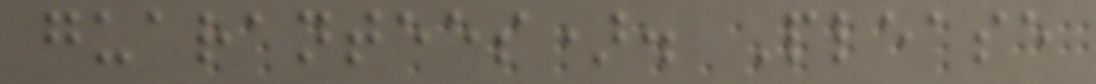guarantees). Please
